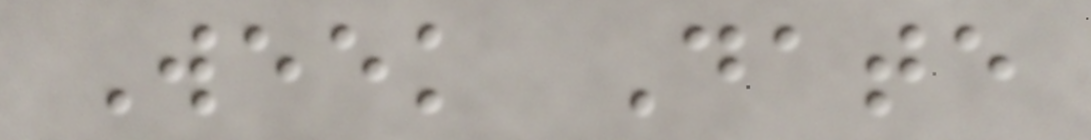Week Date
